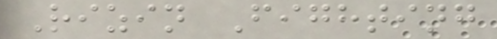Rizin Fighting
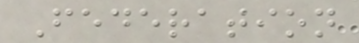Federation
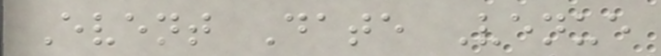Event Date Venue
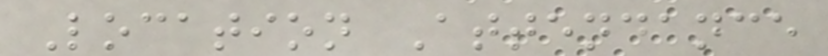Location Attendance
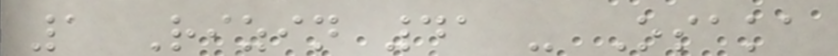1 Rizin 41 - Osaka
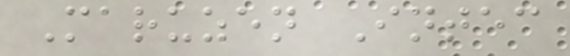Maruzen Intec
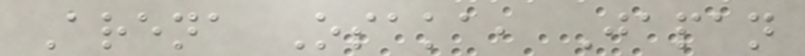Arena Osaka, Japan
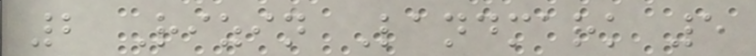2 Rizin Landmark 5
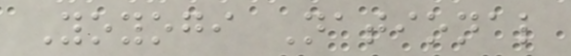Yoyogi National
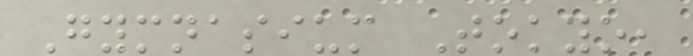Gymnasium Tokyo,
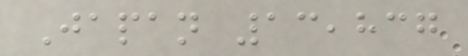Japan 13,837
